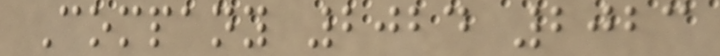Company 2024 2023
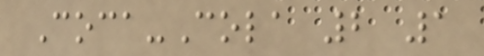Coca-Cola 2 1
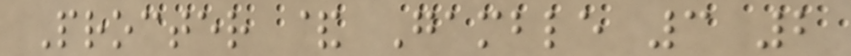Procter & Gamble 3 2
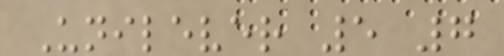Unilever 5 7
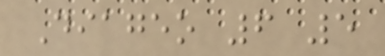Diageo 6 5
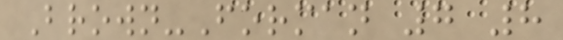Brown-Forman 7 8
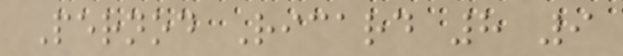Pernod Ricard 8 9
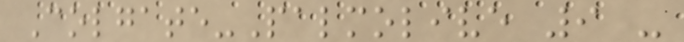Colgate-Palmolive 9 -
